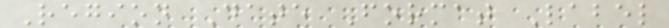Region Date Format Label
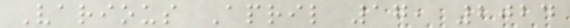Various April 17, 2024
